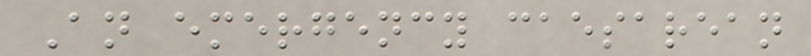An emergency caesarean
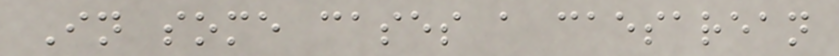In some cases a caesarean
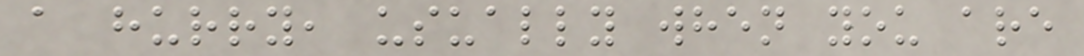a hurry, usually when you are
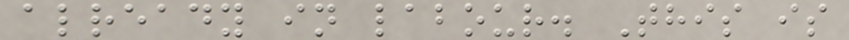already in labour. This is
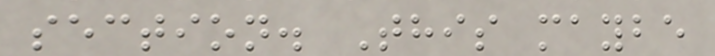section. This maybe
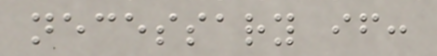necessary if:
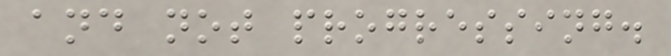and not progressing.
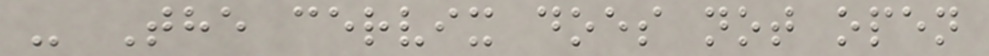- The cervix does not open
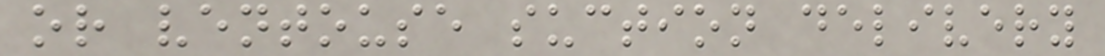or ventouse suction delivery
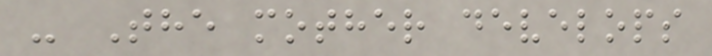- The mother develops
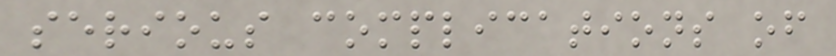serious complications of
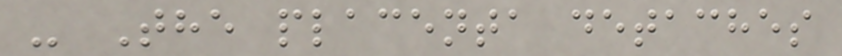- The placenta detaches
